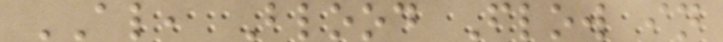AL, Blood Flow in
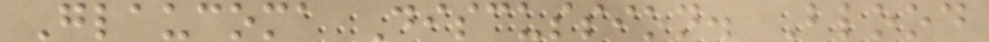Glaucoma Discussion. Blood
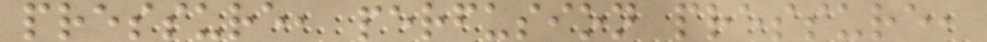pressure, perfusion pressure,
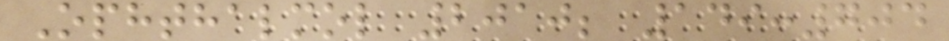Ophthalmol 2010; 149:704
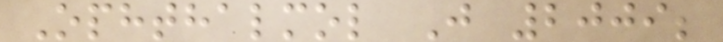Ophthalmol J 2009;
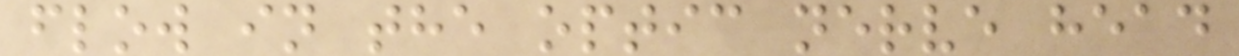flow in the optic nerve head
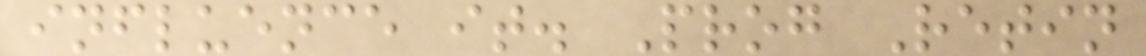influence it. Prog Retin
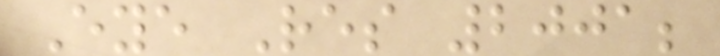Eye Res 2001;
